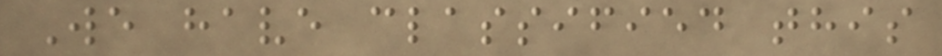We have classified this
